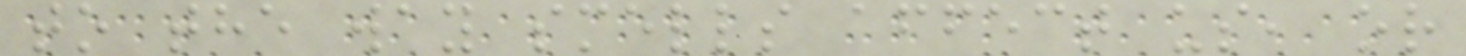to the way smells affect us, or
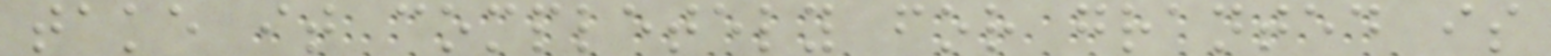take it completely for granted is
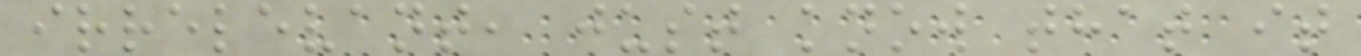irrelevant, just know that it
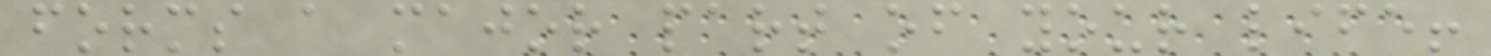forms a major part of your life!
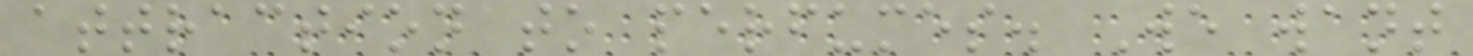attraction to perfumes. We want
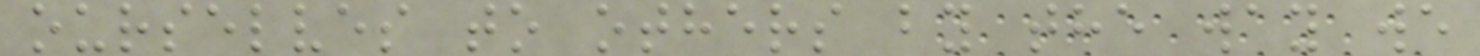ourselves to others by the way we
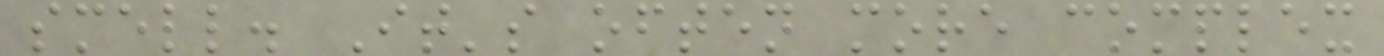smell. It's often more complex
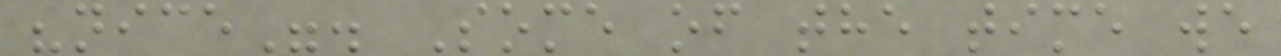"nice". Some of the time we
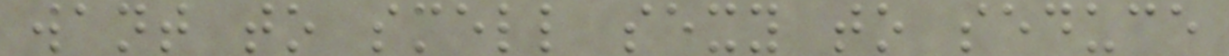want to smell sexy to seduce
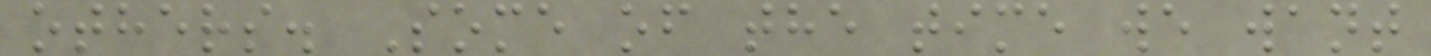others. Some of the time we want
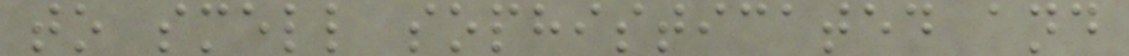to smell sophisticated and
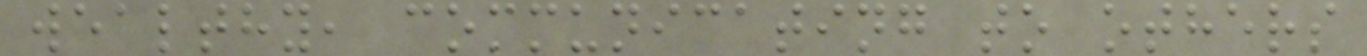wealthy, communicating to others
